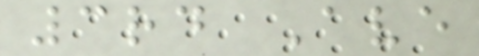3rd Ave
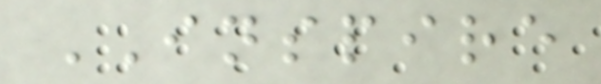INSPIRE
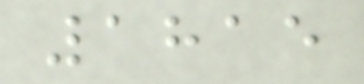1815
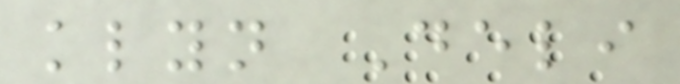klyn Deli
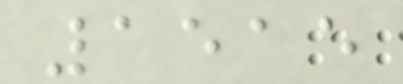1515
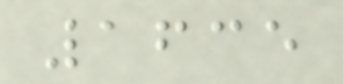1635
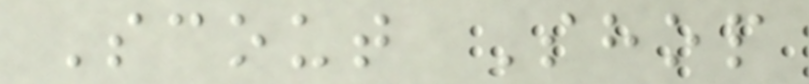Scout Shop
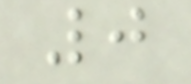0
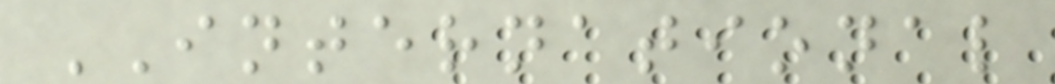INTERNATIONAL
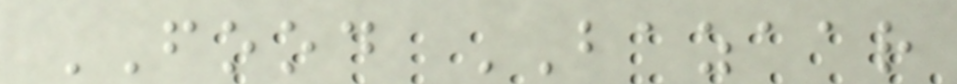FOOD BAZAAR
